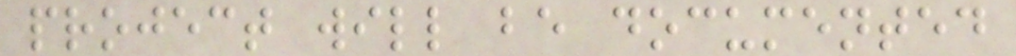project will be documented
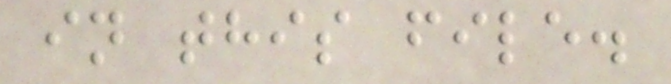in this file.
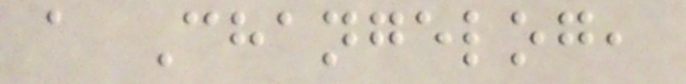a Changelog,
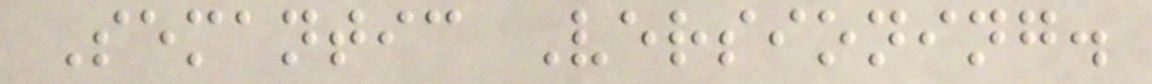Semantic Versioning.
